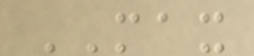MAX
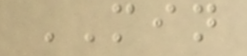MIN
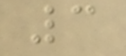3
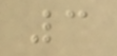3
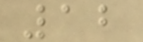12
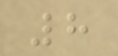8
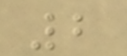2
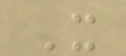X
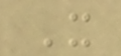X
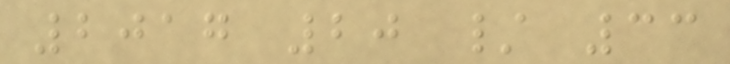2017 20 / 33
